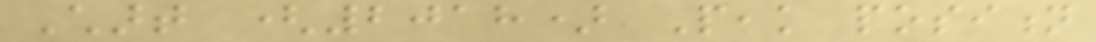Chart (2018) Peak position
